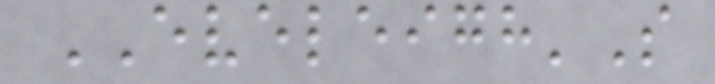EVELEIGH'S
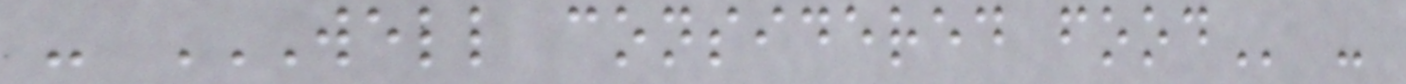- WELL CONSIDERED FOOD -
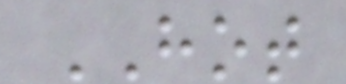HOT
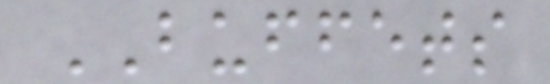BUFFETS
